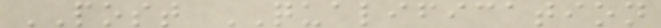POST QUALIFICATION
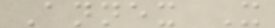Annex X
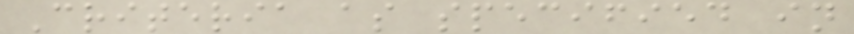Criteria as specified in
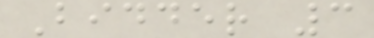Bidder 3
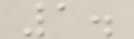1.
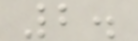2.
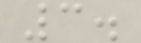3.
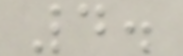4.
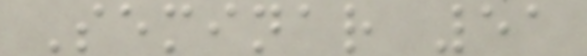Seminar 51
